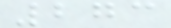273
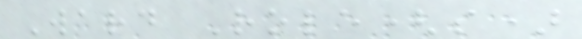Ward Role(s)
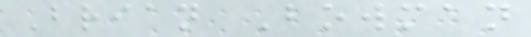Brian Bowman
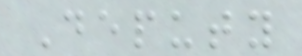Deputy
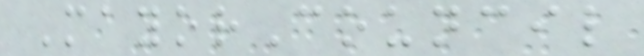MayorCouncil
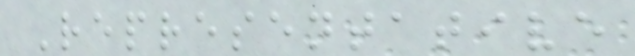Representative
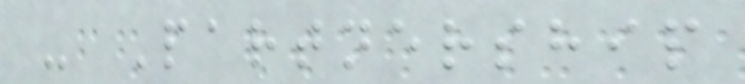- Partnership
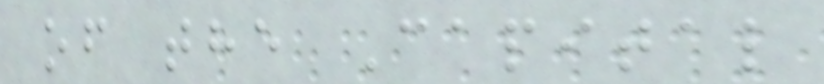of the Capital
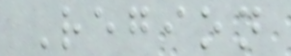Region
